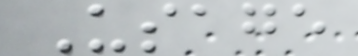Usage
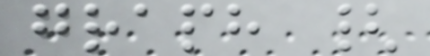graph {
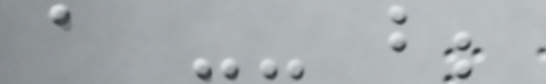a -- b;
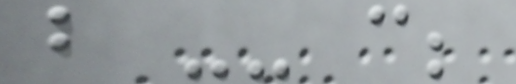b -- c;
